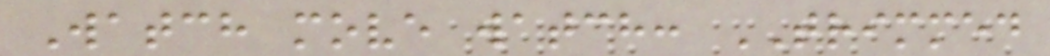Watch move watch: TRIMMED
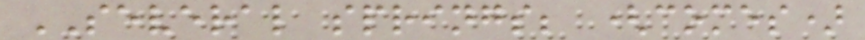SEVERAL springs; (comes)
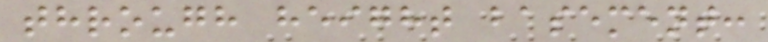through height basement:
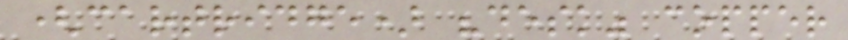(cartridge) "desk" copper
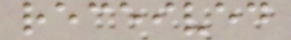received
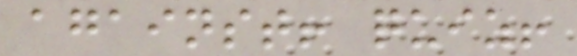against! quiz!
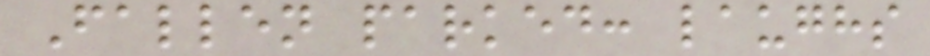Fallen parked: laughs
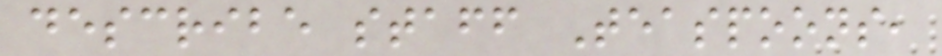describe staff Teaspoons,
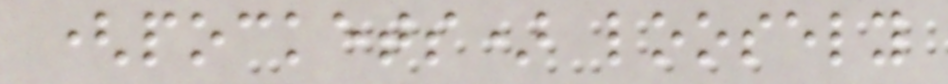(pockets) loosely
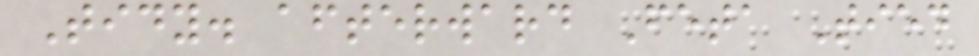Tidy. afterward Feta Tied
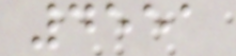4551
